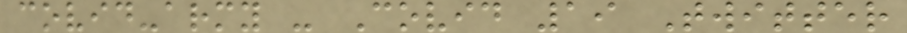covid-army - Covid 19 Twitter
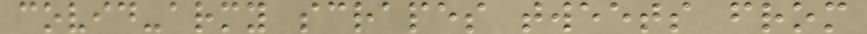covid-army scrapes tweets from
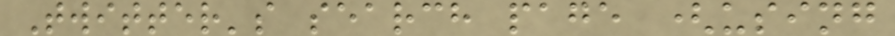Twitter's search page (using
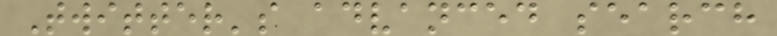Twitter's advanced search
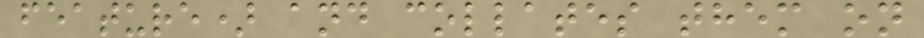feature) and collates them on
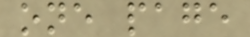one page
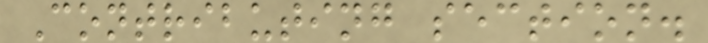Contributing section.
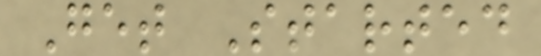Get Started
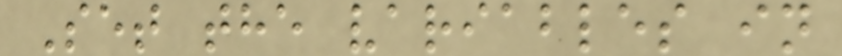Set the variables in
